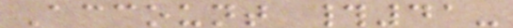Account #41-
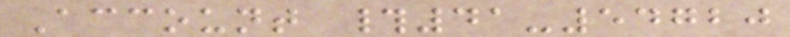Account #41-54720
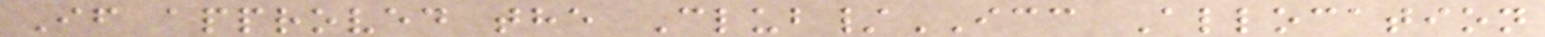If approved the Club/ICC Allocation
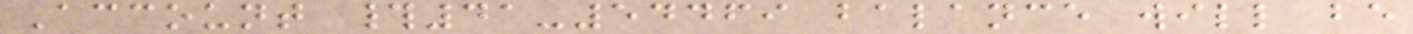Account #41-54469 balance will be
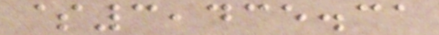$3,435.31
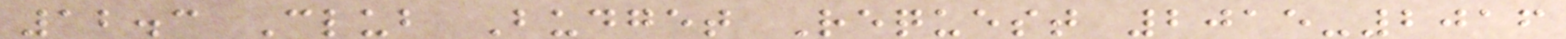12.3 Club Budget Request 2015-2016
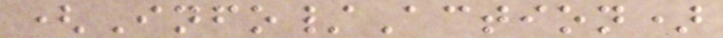(Info/Action)
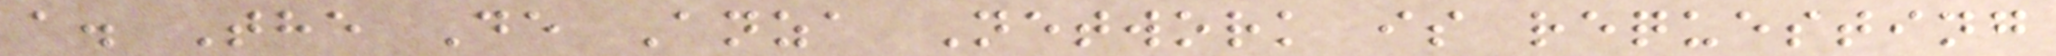a. The De Anza Network is requesting
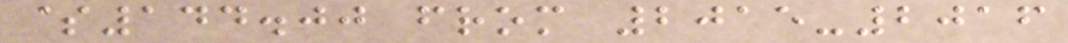$144.00 from 2015-2016
